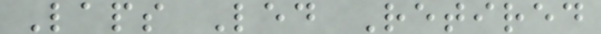Laps Led Retired
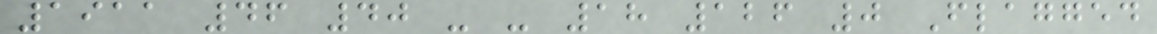1911 46 40 - - 18 126 0 Flagged
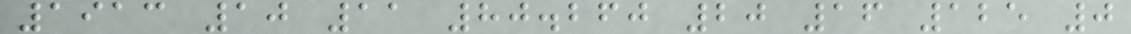1913 10 11 80.260 20 16 125 0
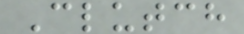Clutch
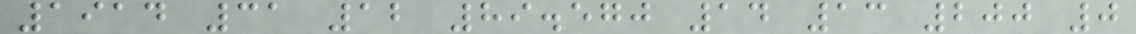1914 31 12 89.570 14 13 200 0
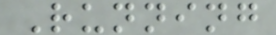Running
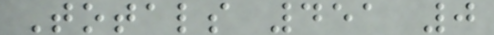Totals 451 0
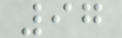97
